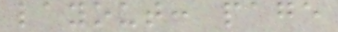layout: page
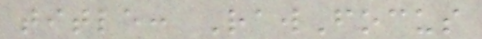title: RawFocus
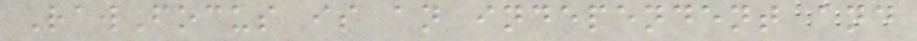RawFocus is an independent and
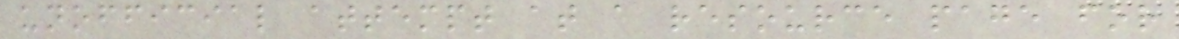unofficial attempt at a resource page for
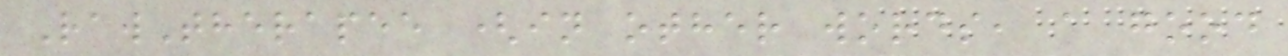RawTherapee (in other words, a good
